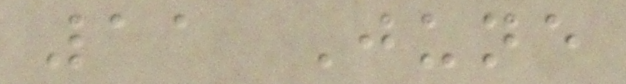11 June
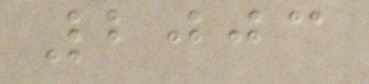2003
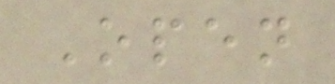Open
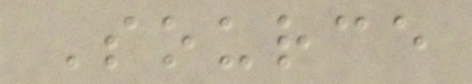Source
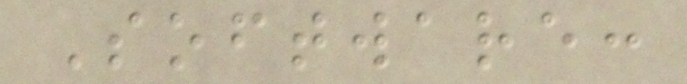Software:
